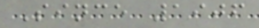Since 1906
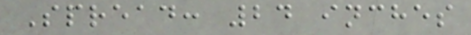Spread: 24 inches
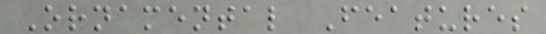Ornamental Features
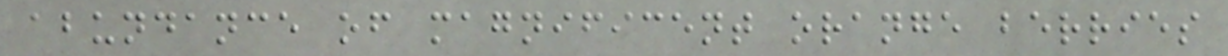abundance of magnificent orange berries
